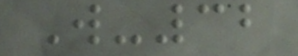W-32
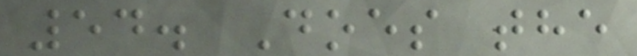54. Does the
